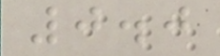0.0
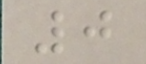0
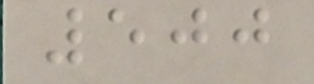500
